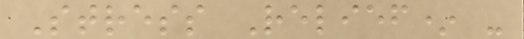Stress Relief* -
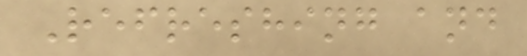Refreshing and
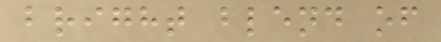bright blend of
